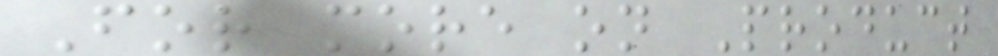For more on Product
